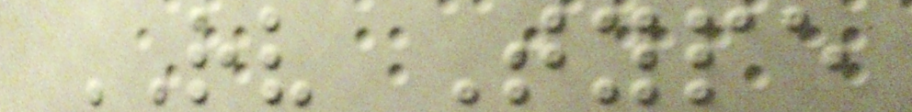RV Type
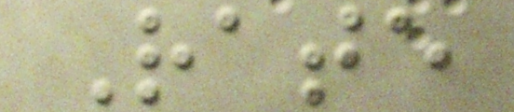Rate
